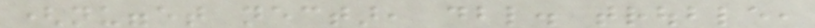(nugget nectar, dbl. trouble,
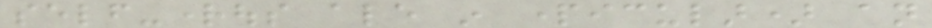self-rightous ale in particular) an
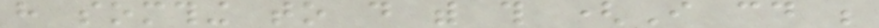have somthing to do with this (I could be
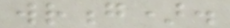wrong).
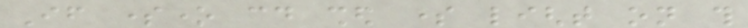If someone could shed some light on this
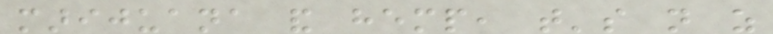marijuana and hemp, that's not as
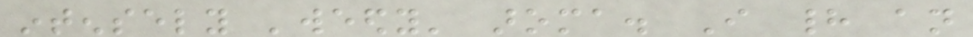intensely 'weedy' aroma. I had an
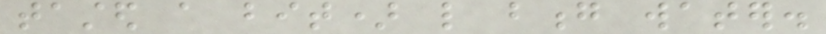tasted a bit) like bong water.
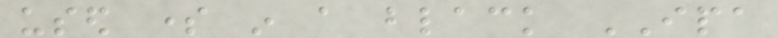used some in a black IPA
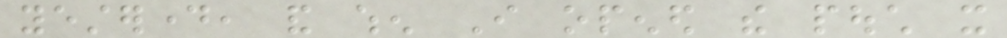yesterday, and when I opened the pouch it
